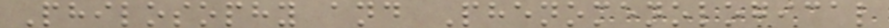Philosophy and Phenomenological
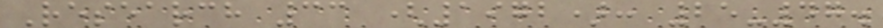Research 33 (1972): 25-47.
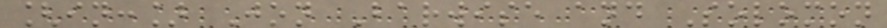[in:] Jon Barwise and Solomon
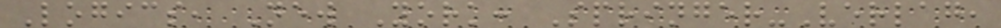Logics, New York: Springer-Verlag,
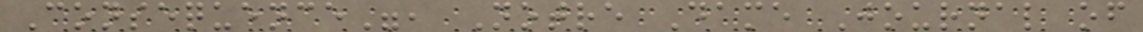Consequence", Notre Dame Journal of
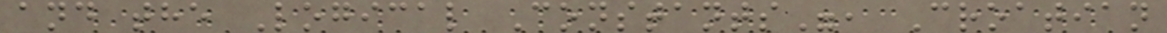and the Logical Constants", Croatian
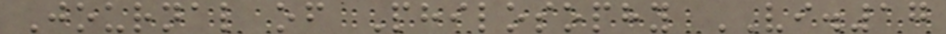Journal of Philosophy VI.17
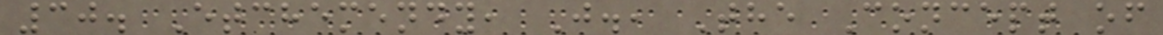30. Etchemendy, J., The Concept of
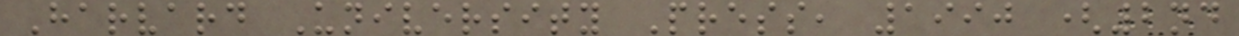Harvard University Press, 1990 (2nd
